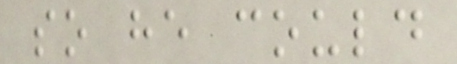so he could
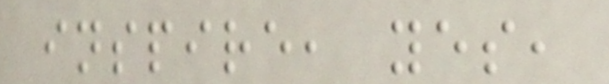inspire, yes,
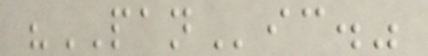"PANic."
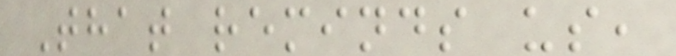That reminds us,
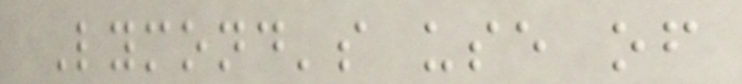Lymond's use of
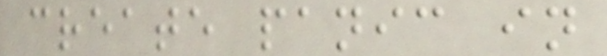create panic in
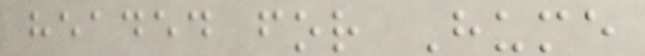headed for Hume
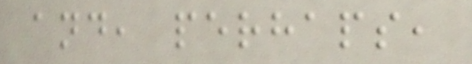and, perhaps,
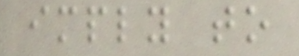imply to
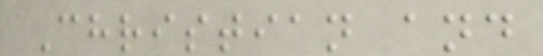Christian and
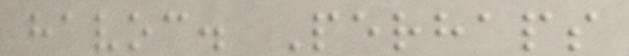havoc. Perhaps
